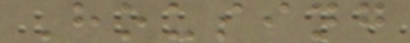Housing
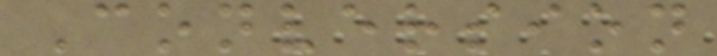Conversion
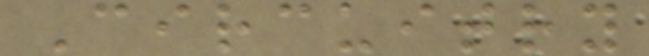Circuitry
